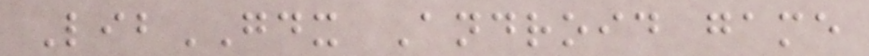LibGDX Android game
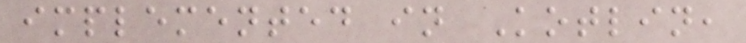implemented in Kotlin,
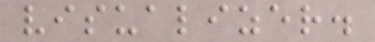visualizer.
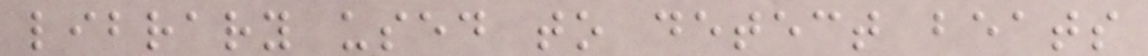library used to detect beats
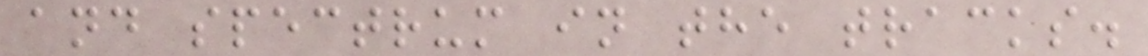and spectrum in the tracks.
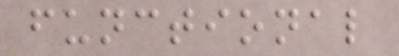functional
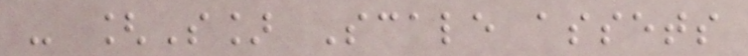- [S] Scale assets
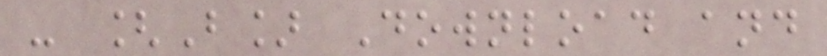- [B] Download and
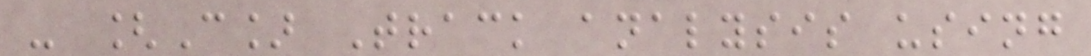- [C] Track analysis using
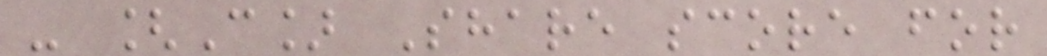- [C] Share score for
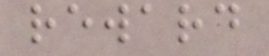reward
